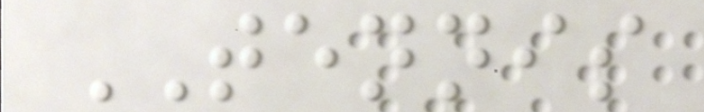TENNIS
